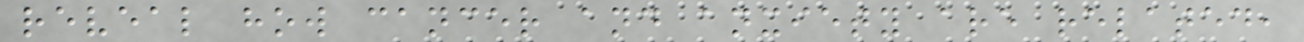reveal how cancer and anxiety are related,
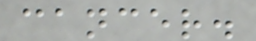cancer.
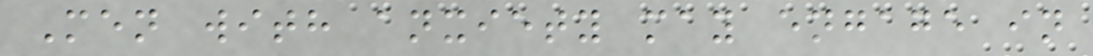Men with anxiety may engage in
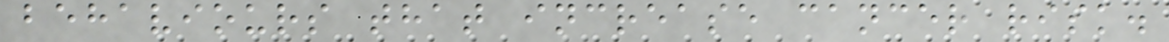behaviours that increase cancer risk.
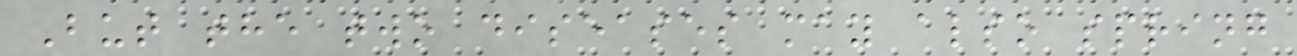But the two diseases may also spring
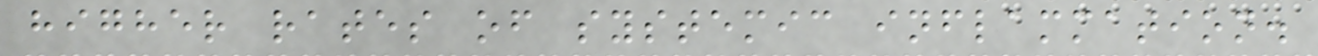higher rates of systemic inflammation.
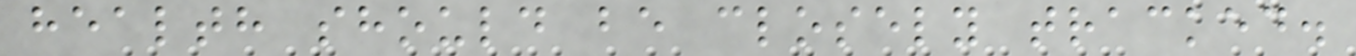health should be closely tracked.
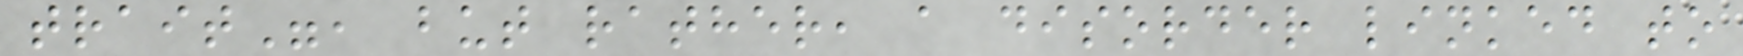trait", but rather, a disorder linked to
